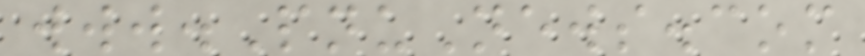www.PnuNews.com
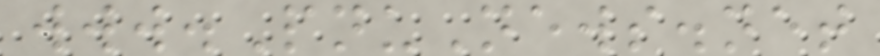www.PnuNews.net
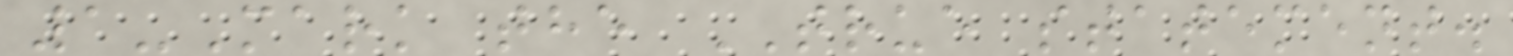1-Mark the TRUE statement.
